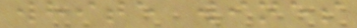white wines
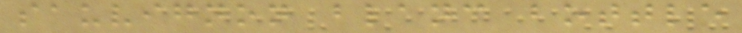sauvignon blanc bottle
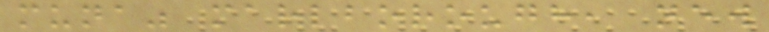muna" marlborough, new
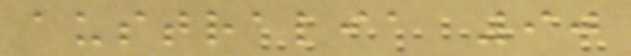australia 90
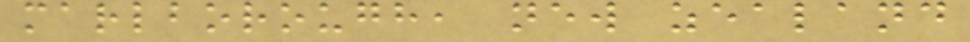marlborough, new zealand
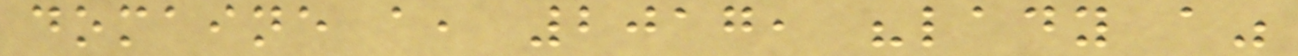domaine a, 2017, "lady a"
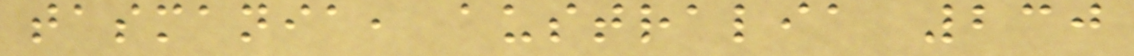tasmania, australia 230
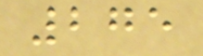275
